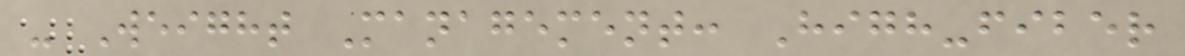- Weight Management: High-fiber
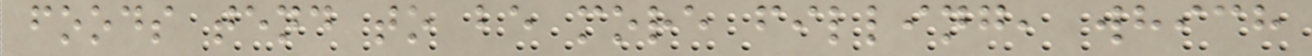foods tend to be more filling, which
